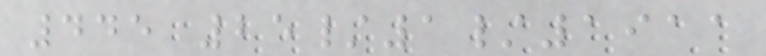445 25/1/1911
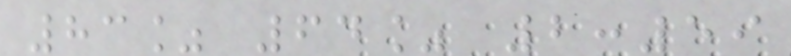83% 64% 2:59
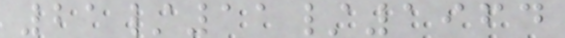21/11/1964
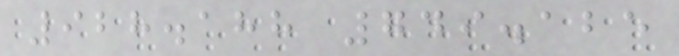928.188 749.125
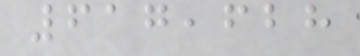617,628
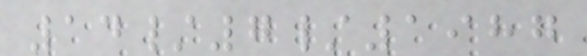14/7/1987
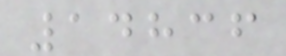14836
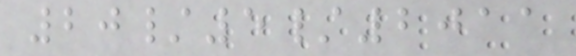20/5/2011
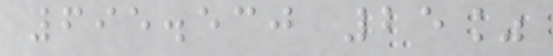695.530 25%
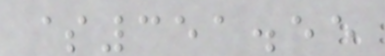$351.55
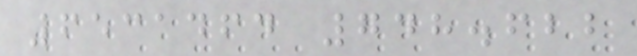6531464 748.622
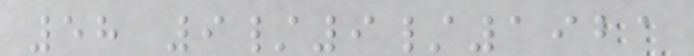58 9/9/1921
